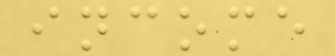income
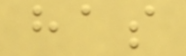has
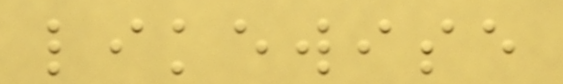likewise
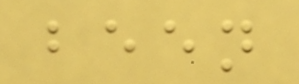been
